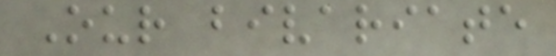Our bivariate
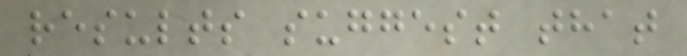results suggest that
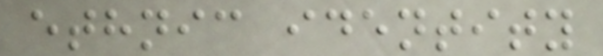ethnic identity
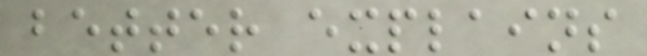better explains
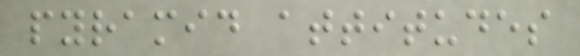pyramid attitudes
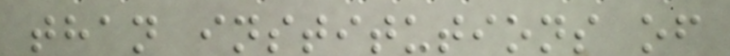than institutions of
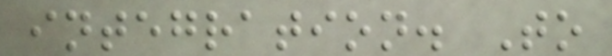integration. To
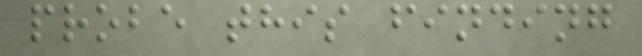probe this finding
